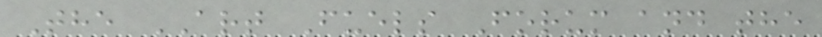The ART Fuels Forum and the
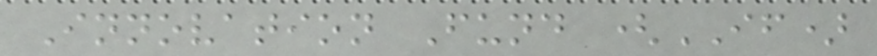Innovation Fund (IF)
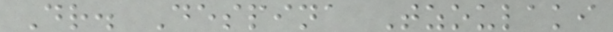Dr. Despina Tzoulaki
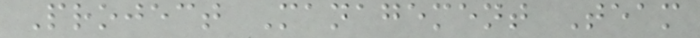Project Management Team
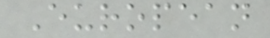European
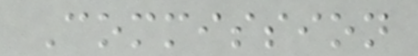Commission
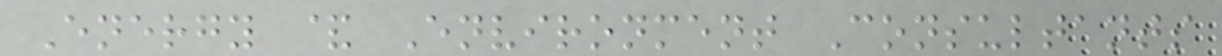Energy & Environment Consultants
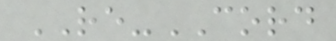RE-CORD
